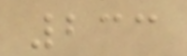233
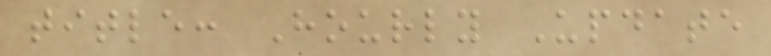title: Hourly Update
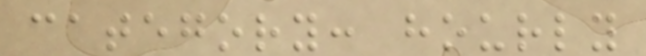category: hourly
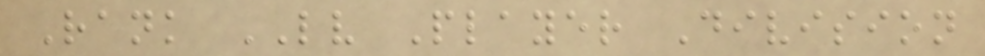Rank LV Player Division
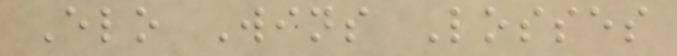Elo Wins Losses
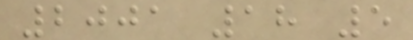2001 18 5
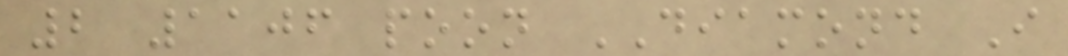2 1106 poon DIAMOND I
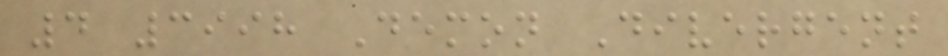4 3998 Demon Divergent
